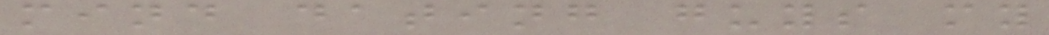mind dating guys my
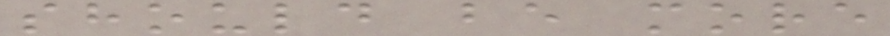should be more
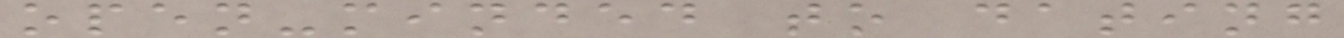open-minded to dating
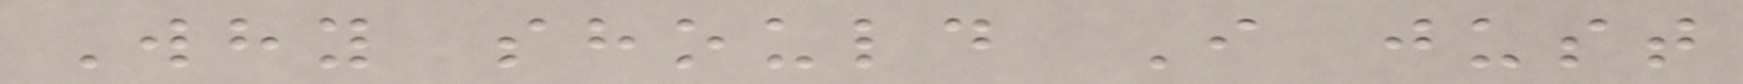Why should I just
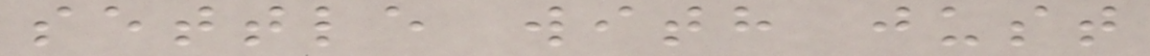settle with just
